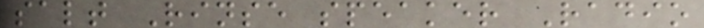salt Rinse speaker Radio
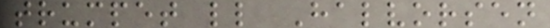trumpet ll Halvorsen
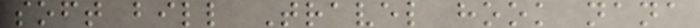soft bill Travel hook nana
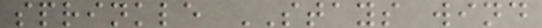sprinkle STAYS wind
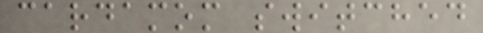cardamom switched
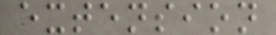extension
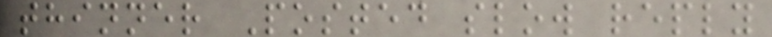thinner Posted slow reply
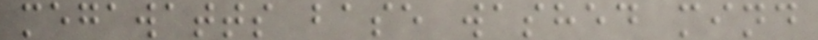megawatts base washed mind
